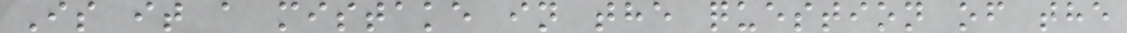Is it a mistake in the question of the
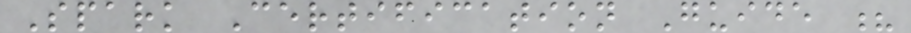Spark Certification Guide ?
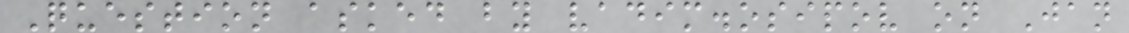Question asked by vadim.osipov on Jan
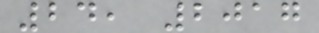24, 2017
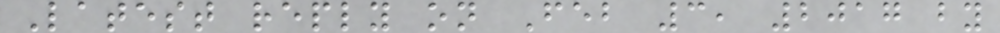Latest reply on Feb 3, 2017 by
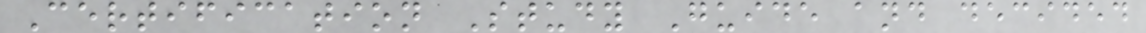Certification Study Guide and decided
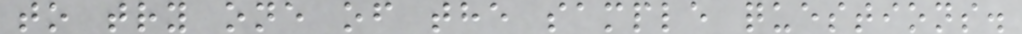to try one of the sample questions.
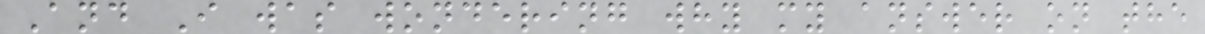And I was wondering why my answer on the
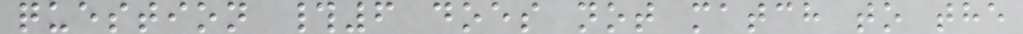question #6 does not match to the
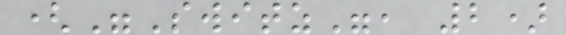("Switz", 2)
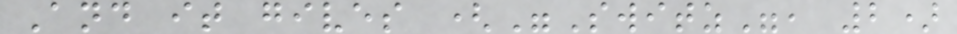And it gives ("Switz", 2)
